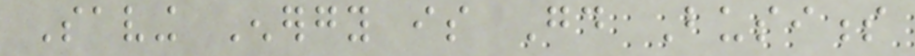Saving Energy is Good Business
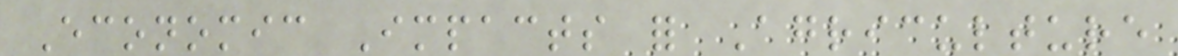Economic Impacts for Agriculture
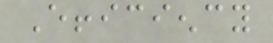Efficiency
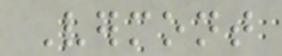Vermont
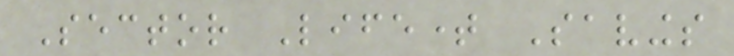Sector Lifetime Savings
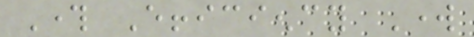Through Efficiency Work
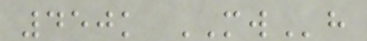450k MWh
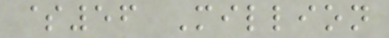$56 Million
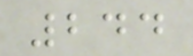244
